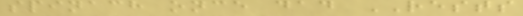spinach once dad RESTS
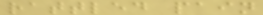rattled pain
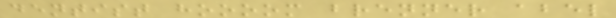dentist hoooom brenner abel
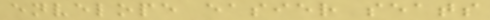envelope easier seats
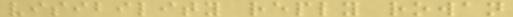visibility reply rowan
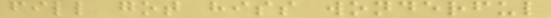fill got hiss wonderful
